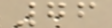76
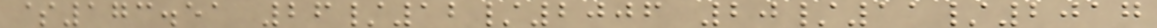$173.51 26/12/2006 20/11/2017
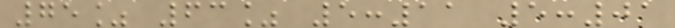75% 63% 5:11 5:01
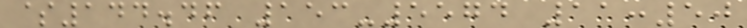$144.46 153-5574 11:50
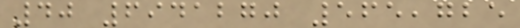40 6941270 565,725
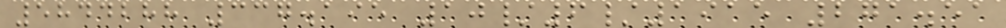5844288 337.195 10/6/1915 271.51
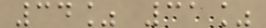34% 31%
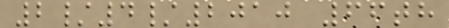2/4/2010 66th
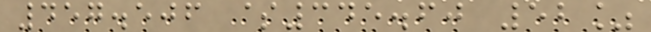457.506 $345.60 52%
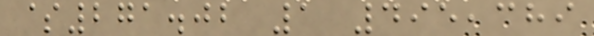$271.02 1 495,389
